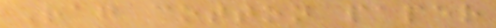Rag cotton paper
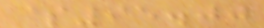$95.00
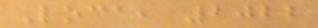Loca, 2022
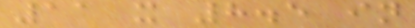11 x 8.5 in
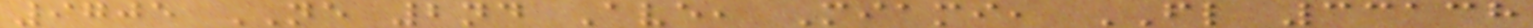9705 NE 2nd Ave, Miami, FL 33138
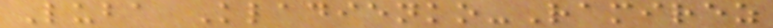Luba Kladienko-Ramirez
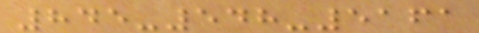845-548-5161
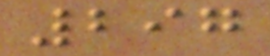297
